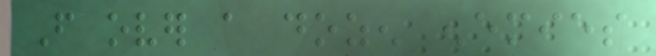From over a dozen enemies
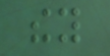they
